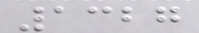1327
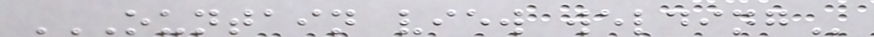OUNTAIN VIEW WELDING
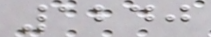1240
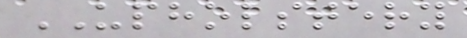UPHOLSTERY
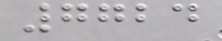7724
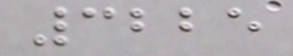3225
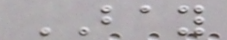BAY
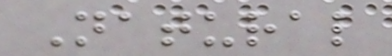Natural
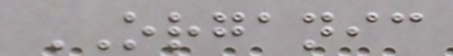ORGANIC
